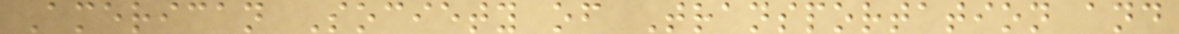American Society of Transportation and
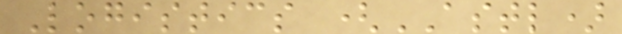Logistics (ASTL)
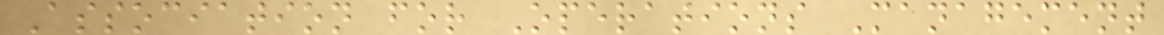Association for Operations Management
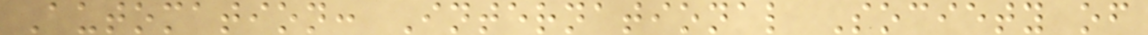Automation: International Society of
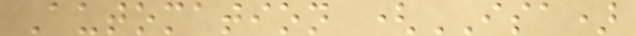Automation (ISA)
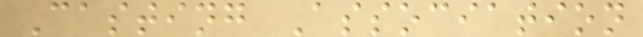Casting Association
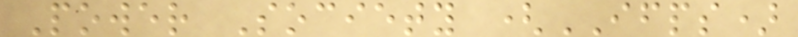Power Society (IFPS)
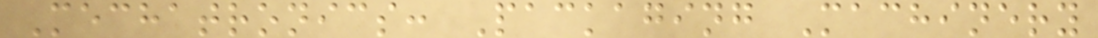Mechatronics: Packaging Machinery
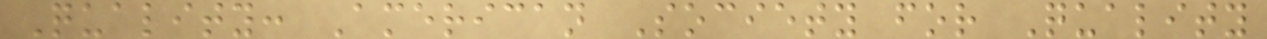Quality: American Society for Quality
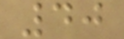40
